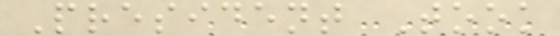President Took
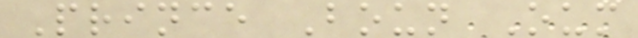Prince Boun Oum
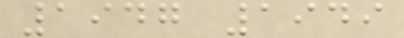1947 1949
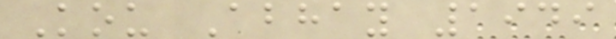Kou Abhay 1949
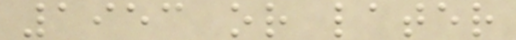1953 or later
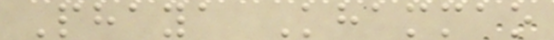Phaya Khammao
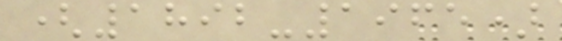(1892-1965)
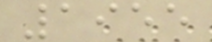1955
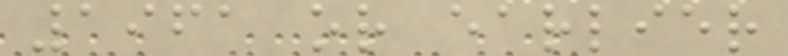1961 or earlier
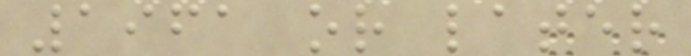1961 or later
